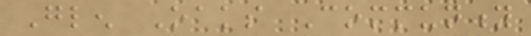Glen Oaks Community
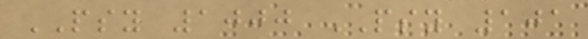PSY 1000 PSY 101
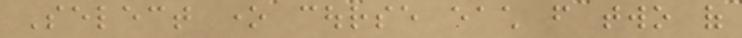Select one course each from two of
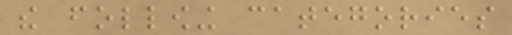the following categories
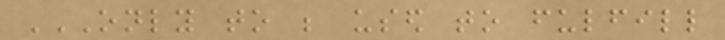ONLY TO BE USED TO FULFILL
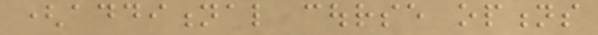(additional course options
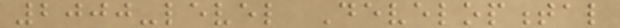2000-level Developmental
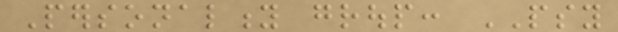Personality group: PSY
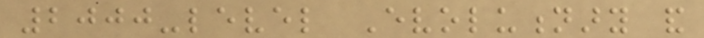2000-level Evolutionary and
